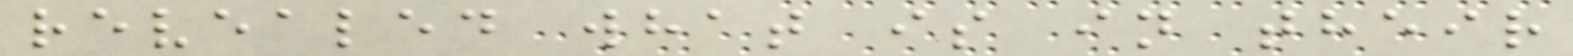revealed what is in their
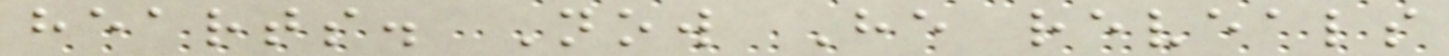hearts. Now He reveals
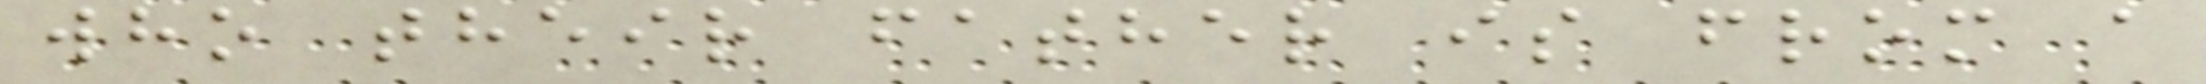who their father is from a
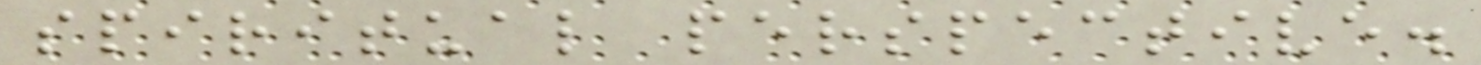spiritual perspective.
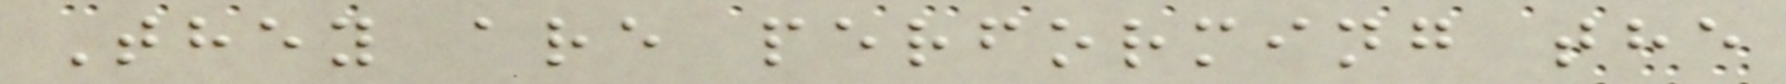They are performing the
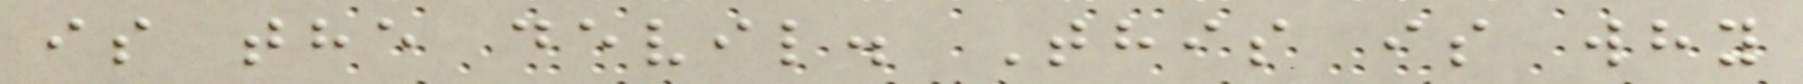is the devil. This is why
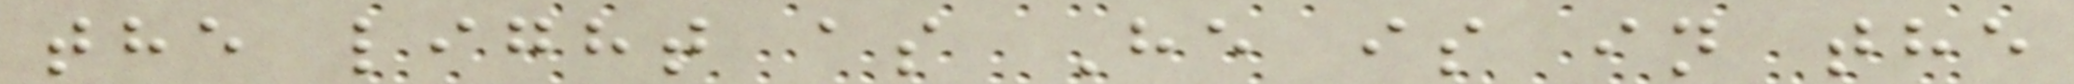the light as He is in the
